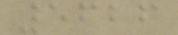5626
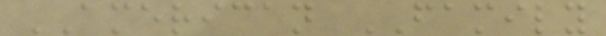AMERICAN FAMILY
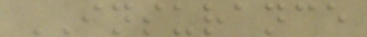INSURANCE
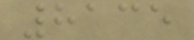8135
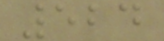524
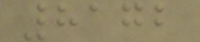8172
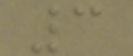3
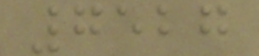7527
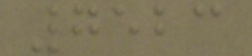7523
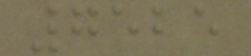7525
